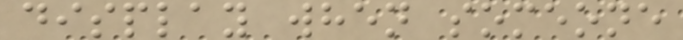display when someone
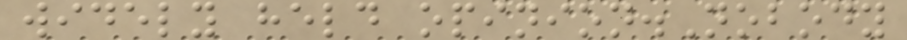widely held opinion.Nobody
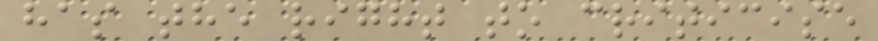has the right to criticise
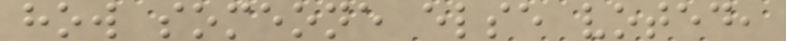how someone else voted,
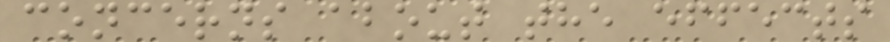concerns about the effects
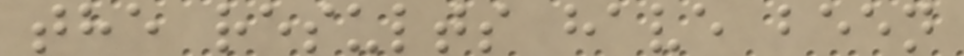the results have been
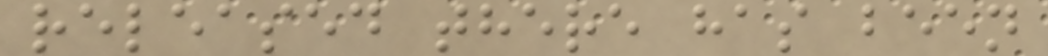released there has been
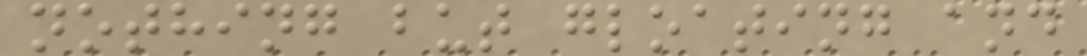nothing but gloating and
